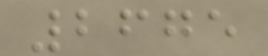2675
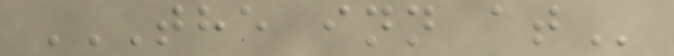THE INN AT
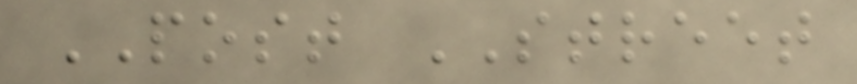POST STREET
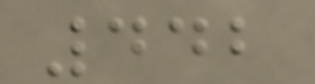442
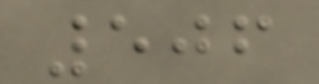506
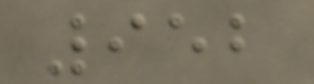952
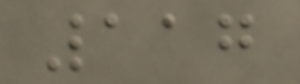117
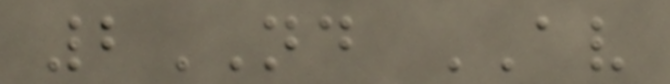2ND AV
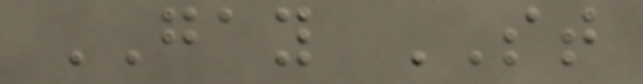GAY ST
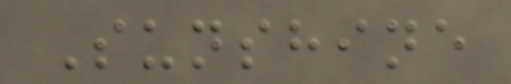Sunshine
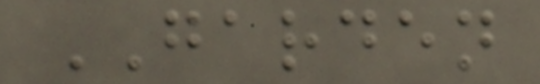GARDEN
